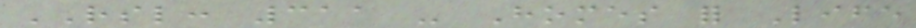RSL: 311 - Homes for Life
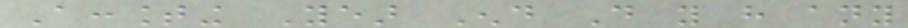Accounting Year End Do you have any
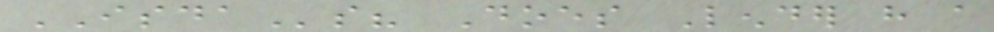ISDAs? Does Lender have a
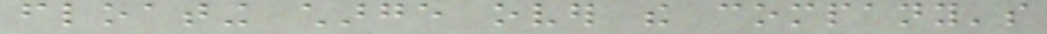floating charge over the company's
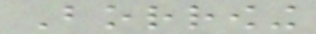Borrowing
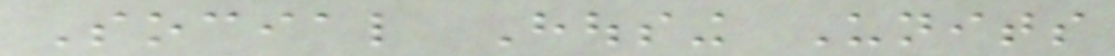Social Housing Units
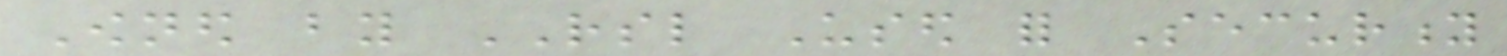Owned by RSL Used for Security
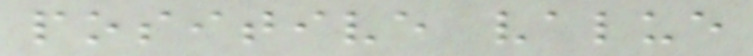positive value
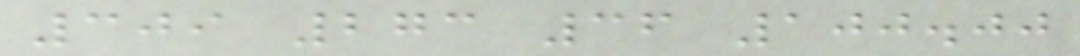309 273 36 100.00
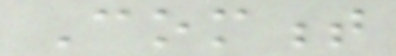Comment
